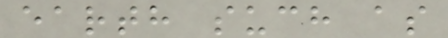earth such as
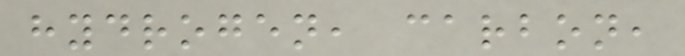hydrogen, carbon,
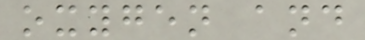oxygen and
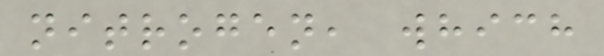nitrogen, which
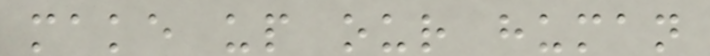make up our human
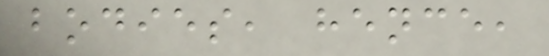bodies, hence,
